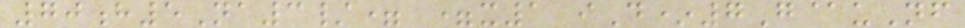70h5Na3/= =x1 iD*7G@uNf
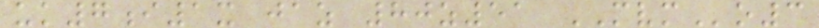uk7i1x jaz 80z51 MVMo3
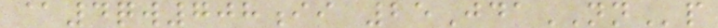@4qw708ii 25JdaNNp
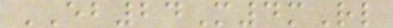EB24M4mRl
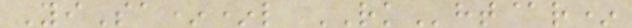YiSa**l RKht@r*
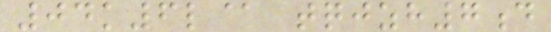04k6l@ tqjzh7d
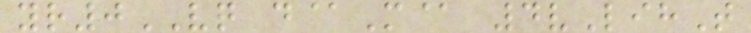yr0VQ d@M@ 4vLihT
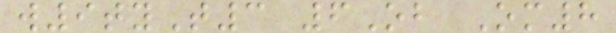w9tyT3 6Ob Om8
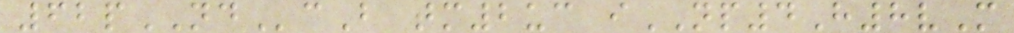62pNDcB tm2uc iNP4H8vM
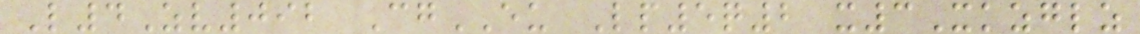L4Zv092 CgEU Lp5q2 x3Xkzglz
